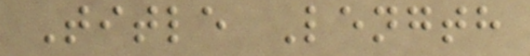Title Length
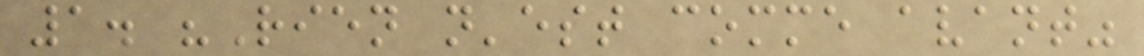1. "Rien n'est comme avant"
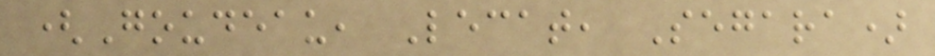(Goudeau, Lecat, Segara)
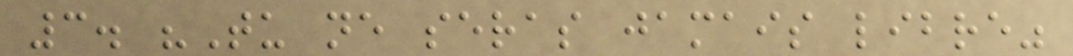3. "Tu ne seras jamais libre"
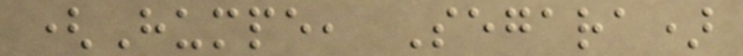(Humpe, Segara)
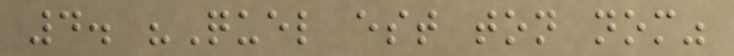4. "Quel est ton nom"
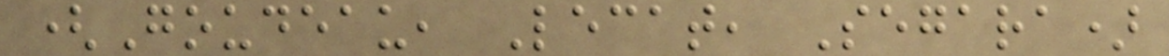(Goudeau, Lecat, Segara)
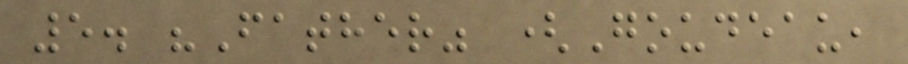5. "Father" (Goudeau,
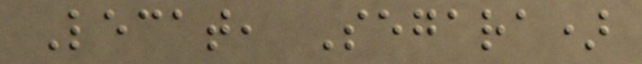Lecat, Segara)
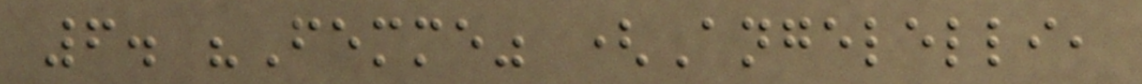6. "Femme" (Angelelli,
